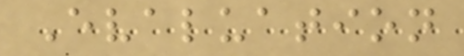Evaluation
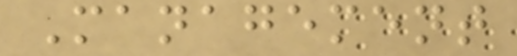Management
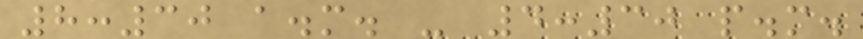8:30 a.m. - 4:30 p.m.
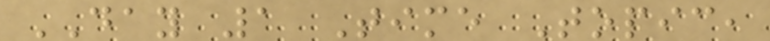DAY 1 Time Topic,
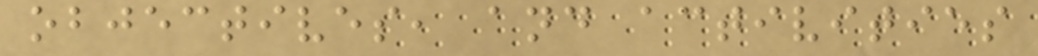objectives, and activities
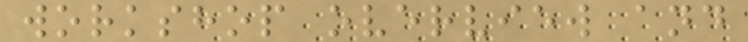workshop overview and
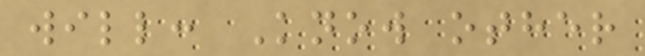will: Know other
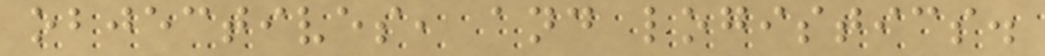objectives, and logistics.
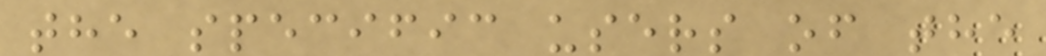the specific users of the
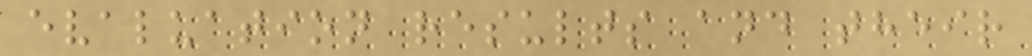evaluation results and their
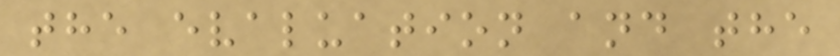the evaluation and the
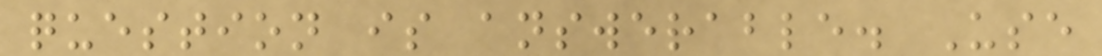question is answerable. Use
